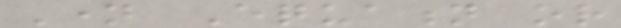Name Equation or
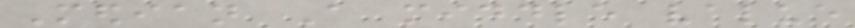Median A middle value
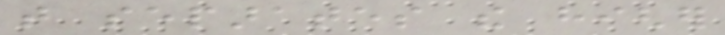that separates the higher
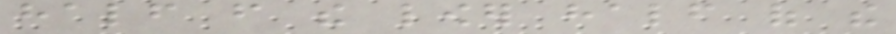half from the lower half of the
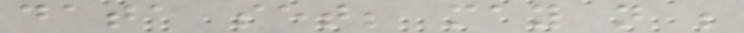data set; may not be
